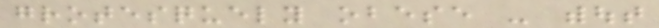grotesquely obese - without
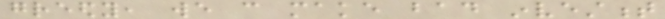greedy, we can make bad investment
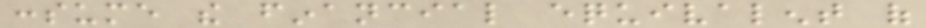consume the financial equivalent of
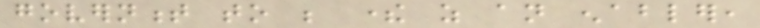government to be there as an enabler,
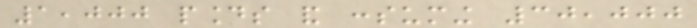1,000 pounds and consuming 30,000
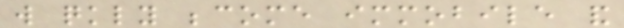will quickly become immobile and
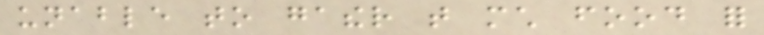unable to gather that much food for
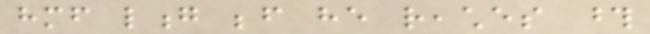himself long before he reaches those
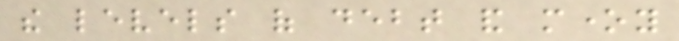the levels of debt and money
